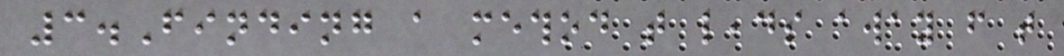3.Finding a method that leads away from that
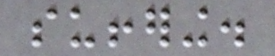suffering.
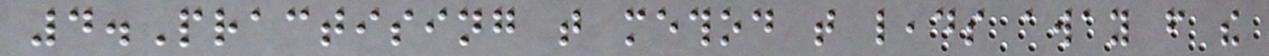4.Practising that method that leads away from the
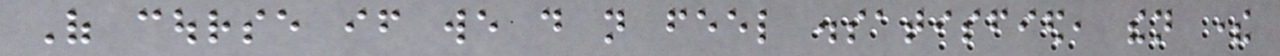Of course if we do not feel dissatisfied, then there
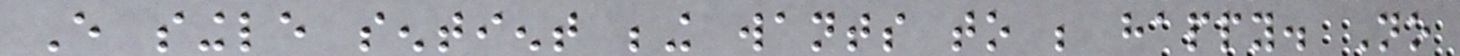Every single sentient being wants to be happy. No
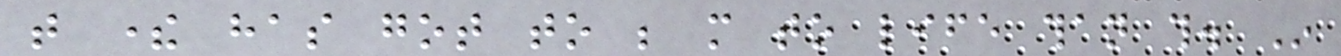that there has got to be more to life than this. In
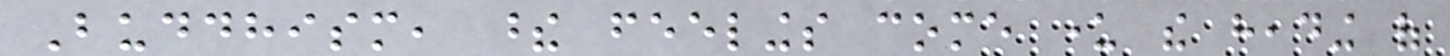Buddhism, these feelings come under the heading of
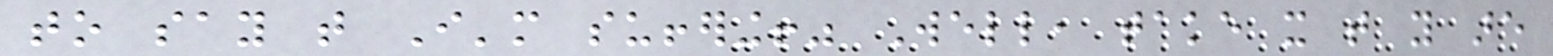to say that I'm suffering!" Well, take it that you are
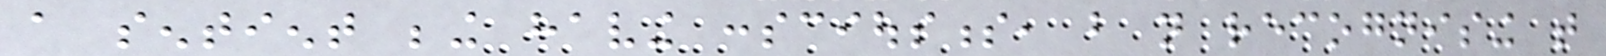a sentient being having consciousness, but not recognising that
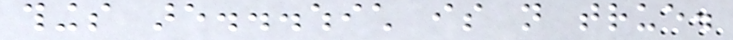things are...which is not true.
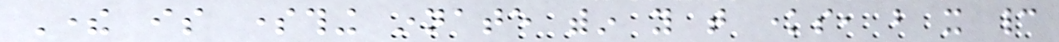There is something innate within you that knows, but it cannot
